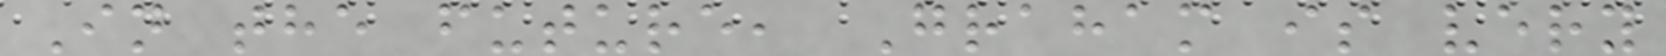In the future, Graham is very
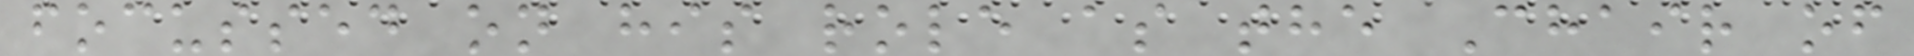focussed on his role as the Chair of
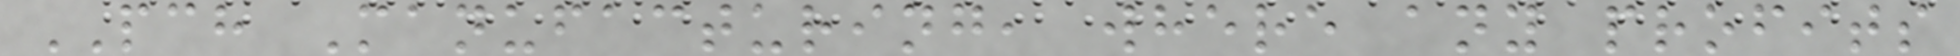PCH Manufacturing, where any profits
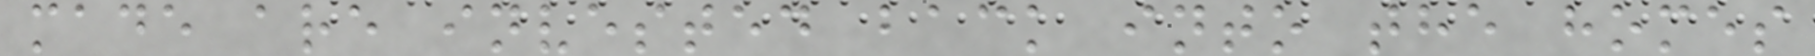made are invested back into the homes
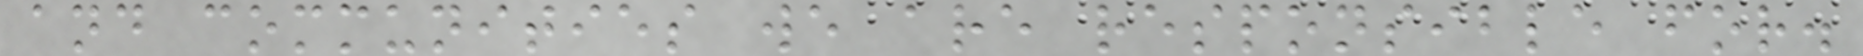and communities we are responsible for.
